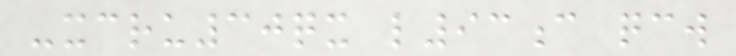-xcru30qx l93c qcw
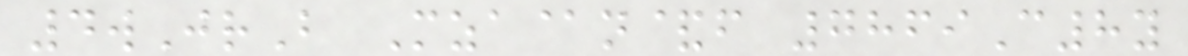4wJrB Mza@n&f 7869C8y
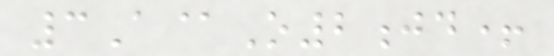3A@O2jd+
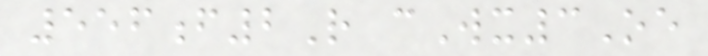556f2R cWx3Oe
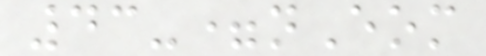43-=nEom
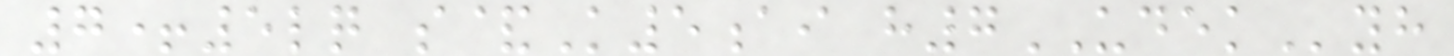7+5lq s&K5ai h7UDEKyh
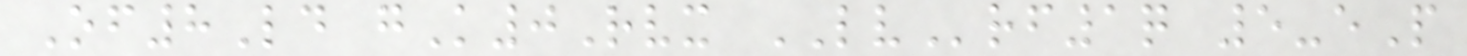Of8Ld gK0Rvx LVrf1q 5-eP
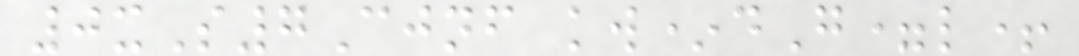0xS7Cjnf kw*dG=l+
